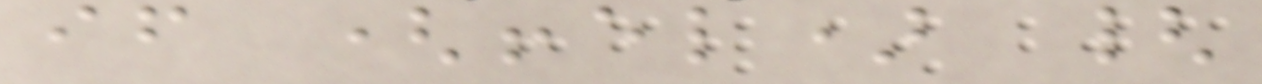if (!el) {
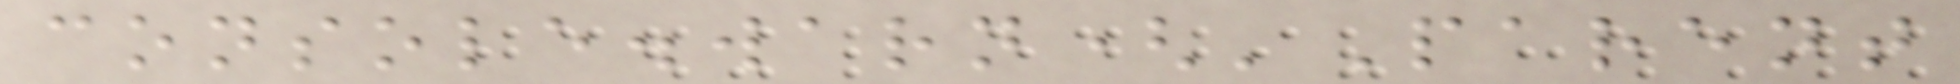console.warn('Parent
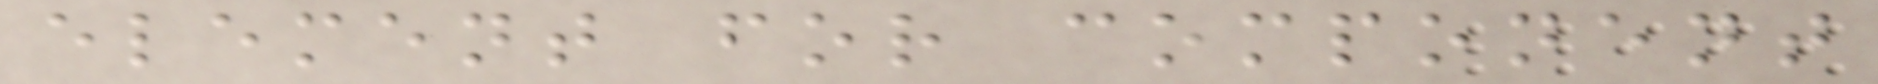element for component
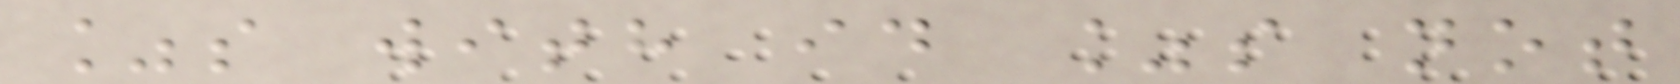%s with id %s not
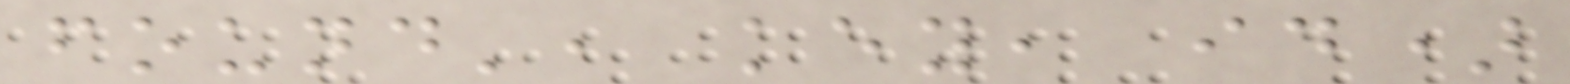found', key, id)
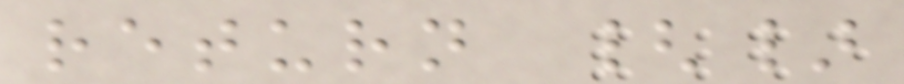return {}
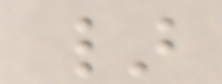}
